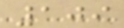109
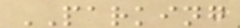PARKING
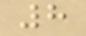8
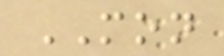MON
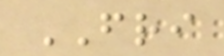FRI
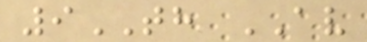9TH AV
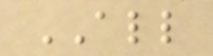ALL
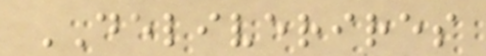DELIVERIRES
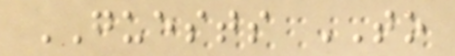GUESTS TO
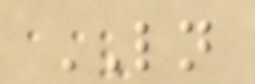LN
